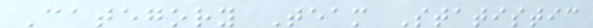Category Team Statistic
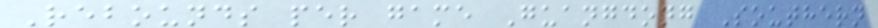Rebounds per game Guangdong Southern
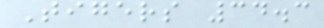Tigers 34.3
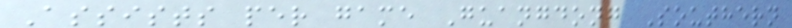Assists per game Guangdong Southern
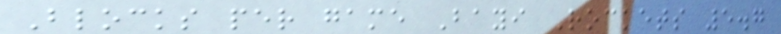Blocks per game Bayi Rockets 5.7
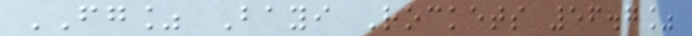FG% Bayi Rockets 56.7%
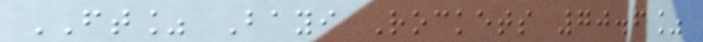FT% Bayi Rockets 70.6%
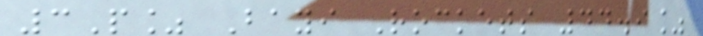3P% Bayi Rockets 44.9%
